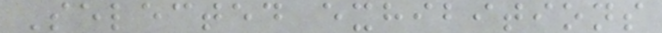Selected exhibitions
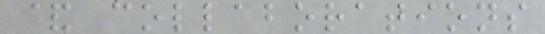& collaborations
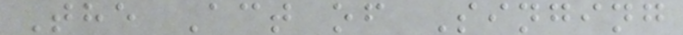The Act of Singing
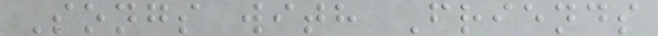Songs with Friends
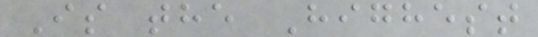Is the Highest
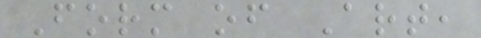Form of Art,
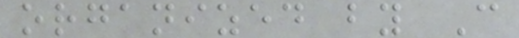organized by C
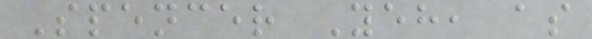Spencer Yeh, as
